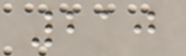210
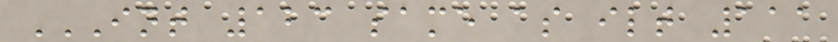INT 123 SAME AS ILT 111
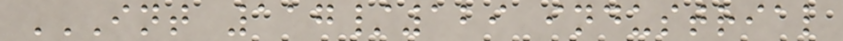INT 117/129 INDUSTRIAL
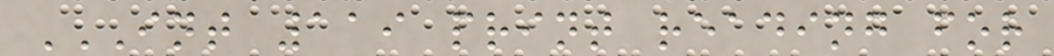INT 119 PRINT READING FOR
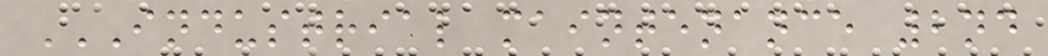INDUSTRIAL MAINTENANCE 2ND
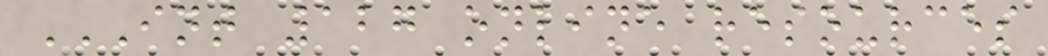INT 127 ONLINE RESOURCES
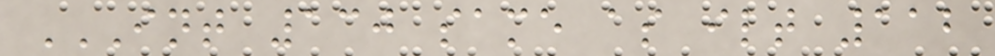INT 130 SAME AS ILT 112
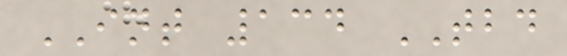INT 134 TBD
